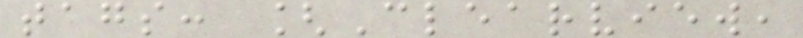tags: [Clearview,
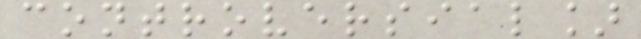controversial]
